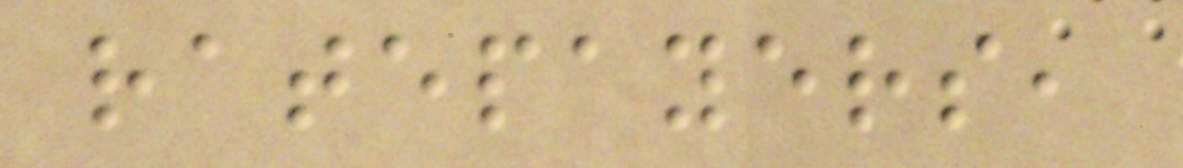ratepayers,
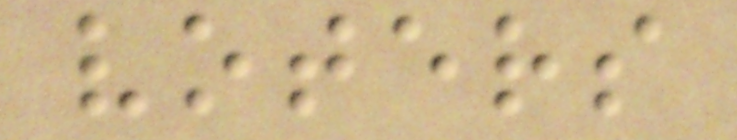voters
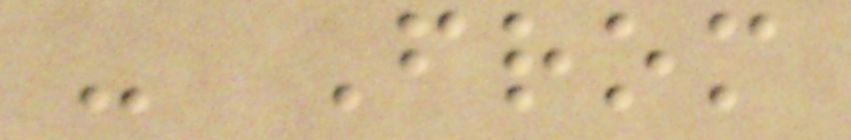- From
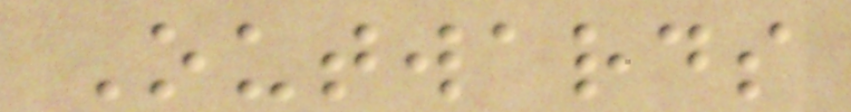Outwards
